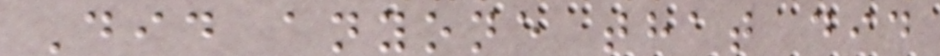Did anyone that did
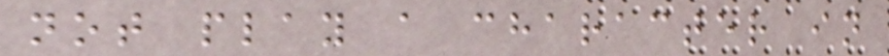not play a character in
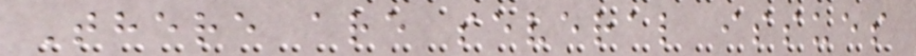There are several issues
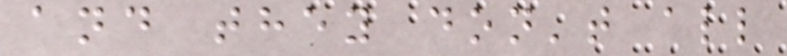and they don't all
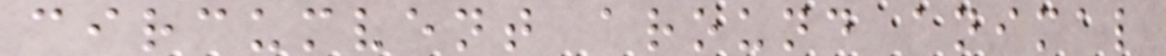circumvent around animal
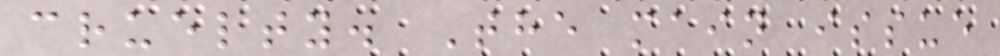cruelty. The main issue
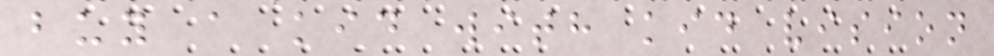buy a kid with kid vision
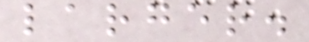larger.
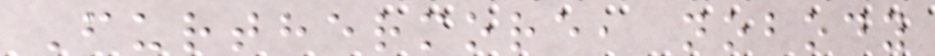Furthermore, nobody
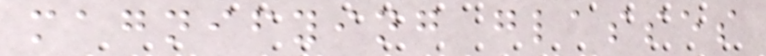magnifying glasses
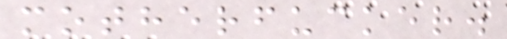motherfucker.
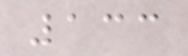133
